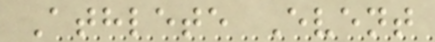Athlete Event
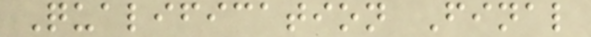Qualification Final
